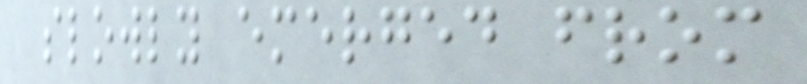slowly emerged from
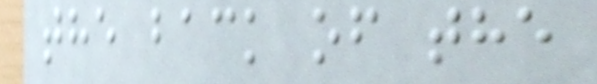the back of the
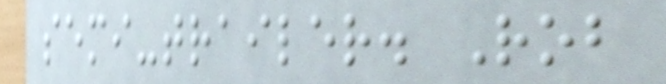semi-trailer. Rob
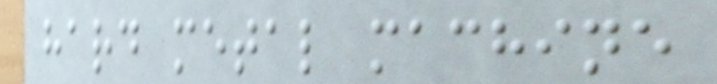hard metal machine
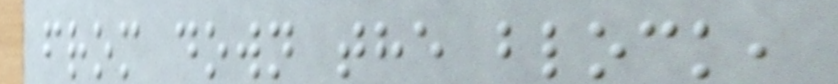from down the block,
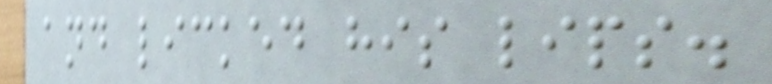and licked his lips.
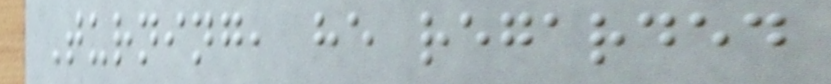Turning, he regarded
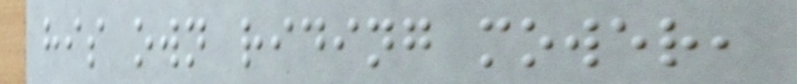his own riding mower,
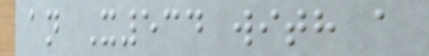an X534 with a
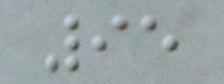95
